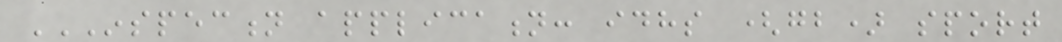INSPECTION APPLICATION: IDHS (GB) SPORT
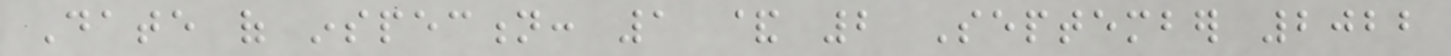Date of inspection: 1 & 2 September 2022
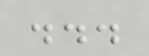...
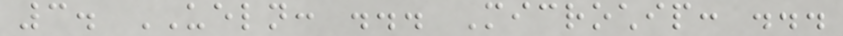3. UELN: ... Microchip: ...
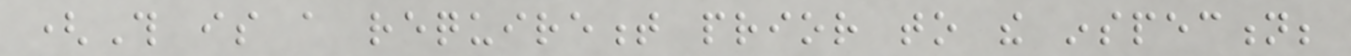(This is a requirement prior to the inspection;
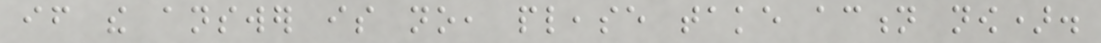if the answer is no, please take action now).
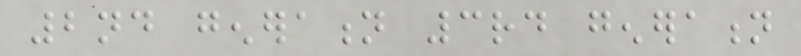2nd generation 3rd generation
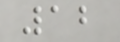12
